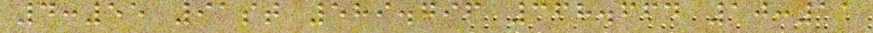4:55 91st 589.796 368.664 10:11
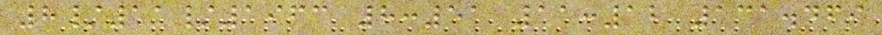8/11/1963 8:51 11:12 131.469
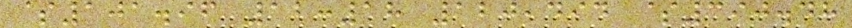$101.96 12:18 120,494 $390.48
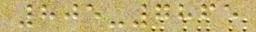805-7865
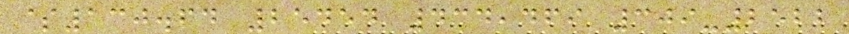$130.64 25454 434,469 309-2522
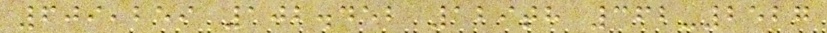609,259 102.452 129th 362-2527
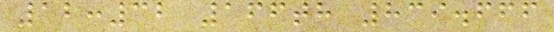12:32 166th 839.666
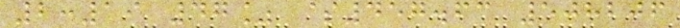2:19 47% $457.63 508206
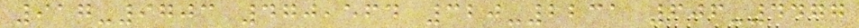917-9703 470,564 320-2231 606-4477
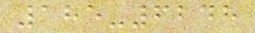185-6248
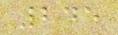245
